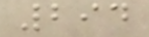294
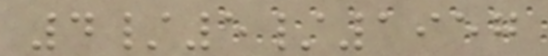4/5/1957
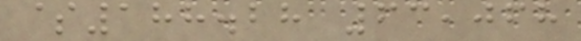$188.28 63,068
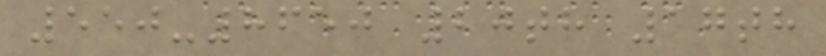550-8650 20th 17th
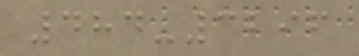484-3296
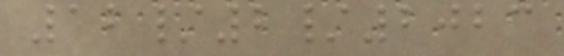12/2/2023
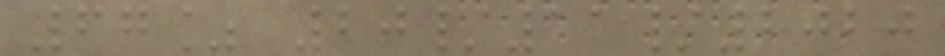67% 20/11/2020
